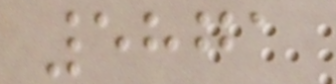5871
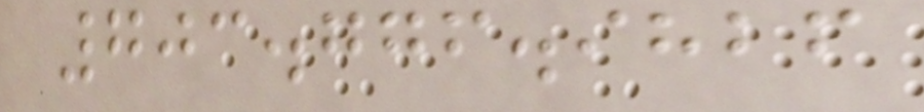703.776.9826
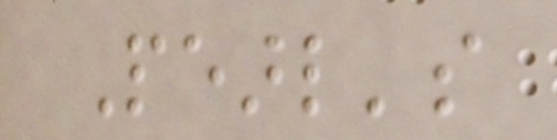Pearl's
